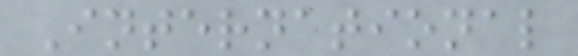International
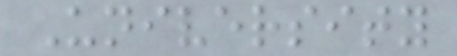University
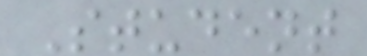Student
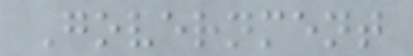Government
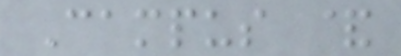Campus &
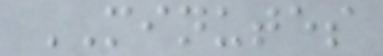MINUTES
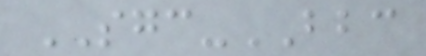SGC-BBC
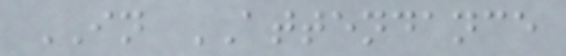IN ATTENDANCE
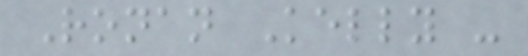Ronan Kelly -
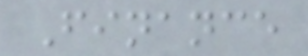Finance
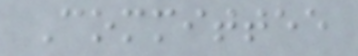Committee
